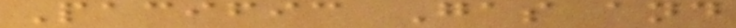Pacific Gas and
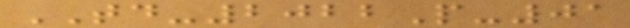TD-2022P-01
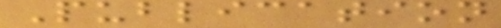Publication
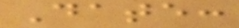Date:
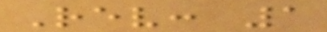Rev: 1
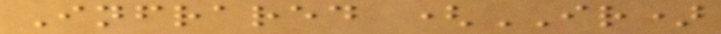Infrared (IR)
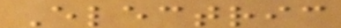Electric
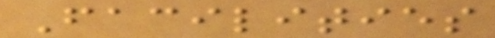Facilities
